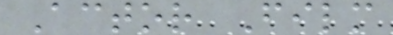Actor Film
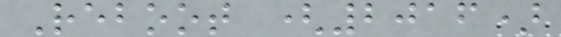Reboot (2016)
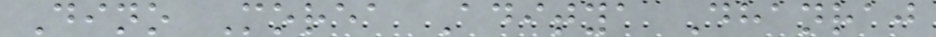Dino Morea Aditya Dhanraj
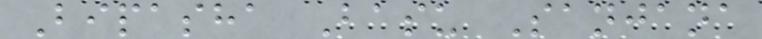Bipasha Basu Sanjana
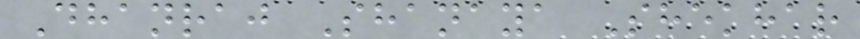Dhanraj Shanaya Shekhar
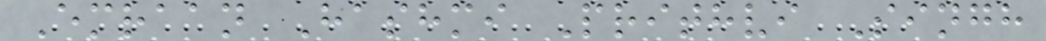Emraan Hashmi Prithvi Singh
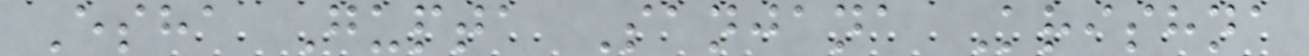Esha Gupta Sanjana Krishna
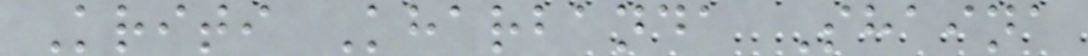Kriti Kharbanda Shaina
